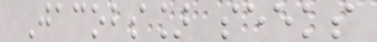Jacobs] seeks
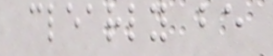clearly be
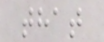that
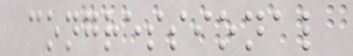congressional
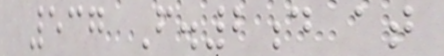537 F.2d at
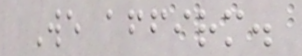We affirm.
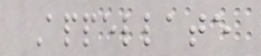Appellate
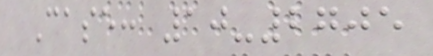Case: 10-2705
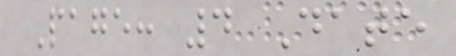Page: 4 Date
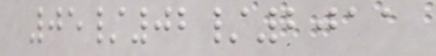05/02/2011
